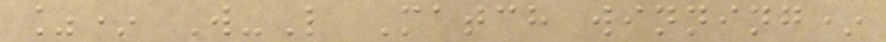%* W-L Match winning*
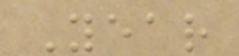Year
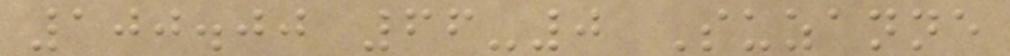100.00 66-0 Suzanne
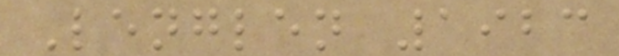Lenglen 1923
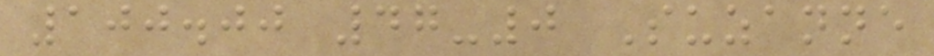100.00 47-0 Suzanne
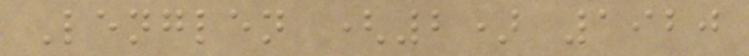Lenglen (2) 1920
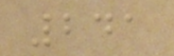241
